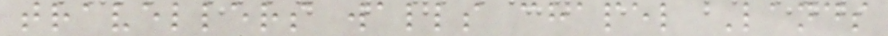travellers walls chapel Lands
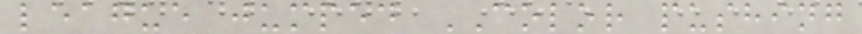league jumped COLOR pushing
